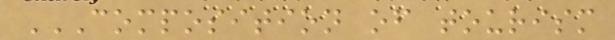COMPOSITION OF TOURISM
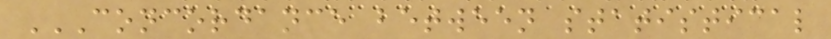CONCORDANCE BETWEEN STATISTICAL
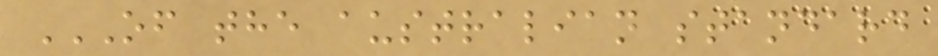OF THE AUSTRALIAN STANDARD
